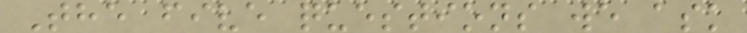The five questions we ask
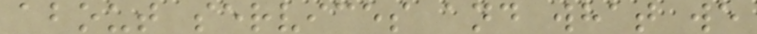about services and what we
